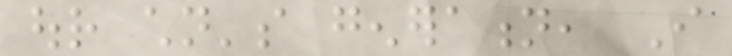our children's generation, I
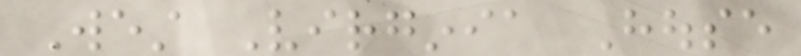West Virginia House
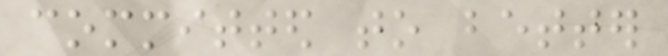committed to better
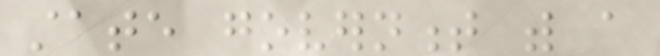state government with a
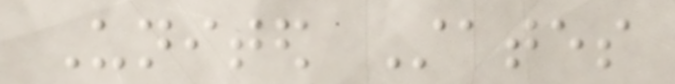United States
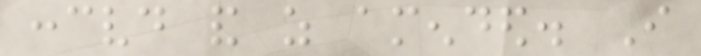conceived and as amended. I
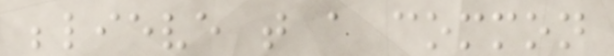believe that a common
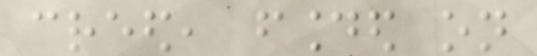creed, founded on
